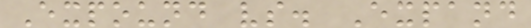Expound vs. Expand
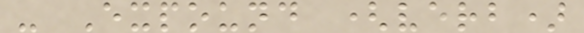- Expound (verb)
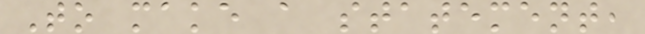To make a statement,
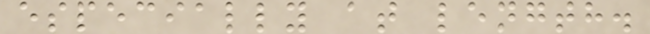especially at length.
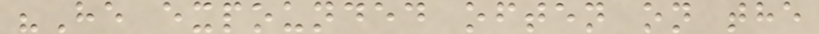"He expounded often on the
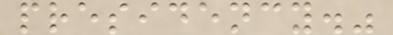presidency."
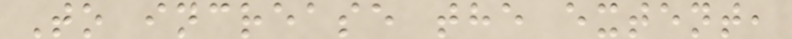To increase the extent,
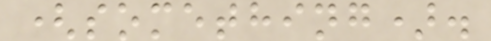(something).
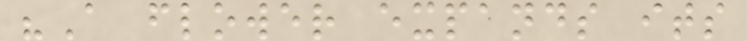"A flower expands its
